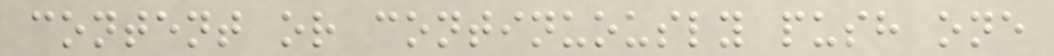content or continuously push one
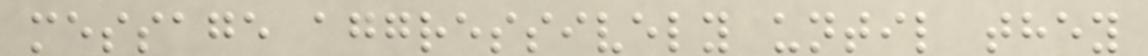message aggressively until they
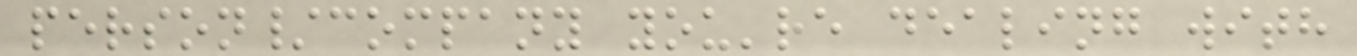person/company you're dealing with
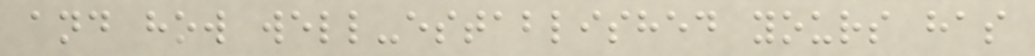and how well-established yours has
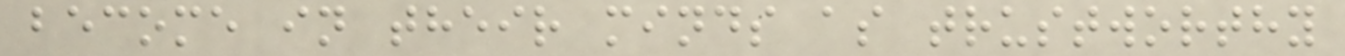become in their minds as trustworthy
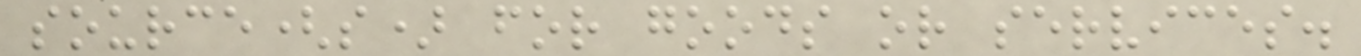source(s) for goods or services.
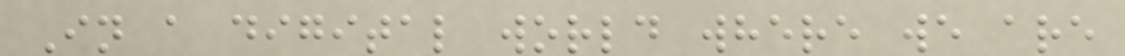In a digital world where we are
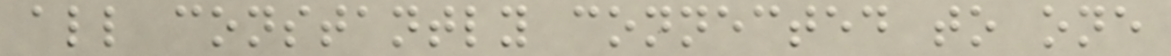all constantly connected to one
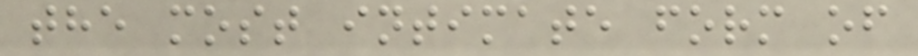the most intimate form of
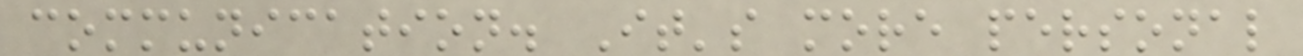communication. It's more personal
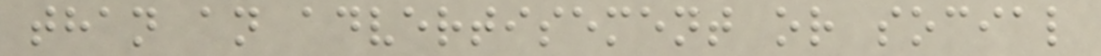than an advertisement or social
